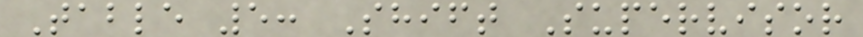Table 5: Shift Supervisor
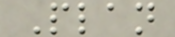Plan
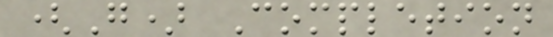(G) Completion
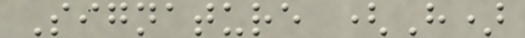Signature (H)
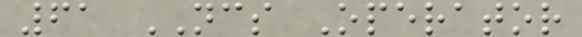61 NCS Operator
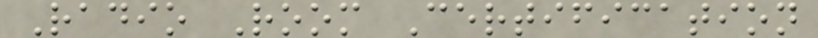Radio Room Certification
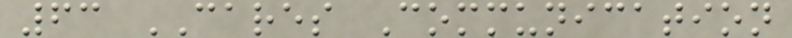63 CARES Communication
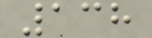138
